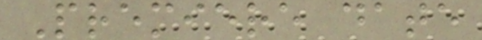Premiere date
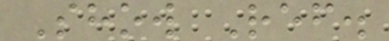Show Ref.
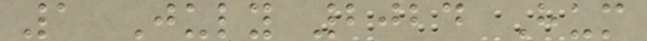1 July 2024 Hum
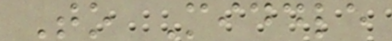To Middle
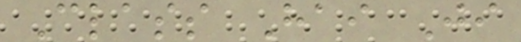Class Hai Ji
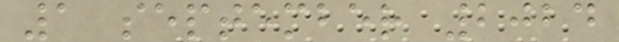1 september 2024
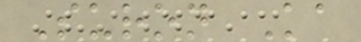Suron Ka
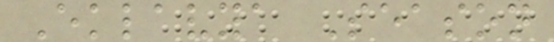Eklavya Season
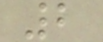2
